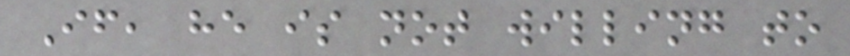If, he is not willing to
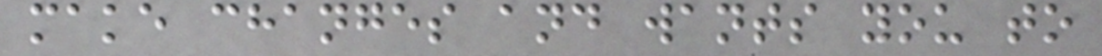make changes and wants you to
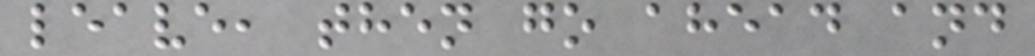leave, then go ahead and
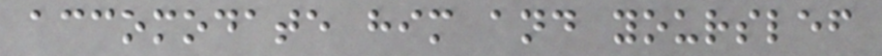accomodate him and yourslef
